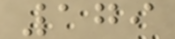179
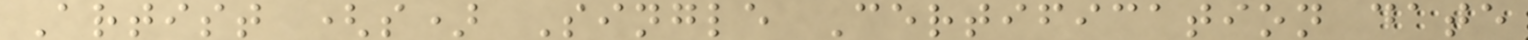Artist (s) Single Certification date
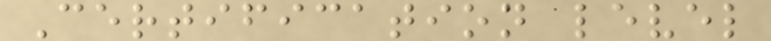Certification level
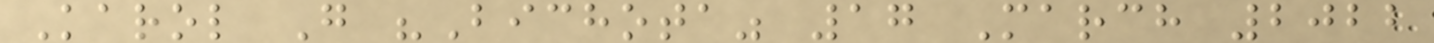Karol G "Bichota" 17 March 2022
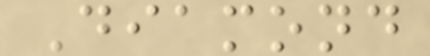Diamond
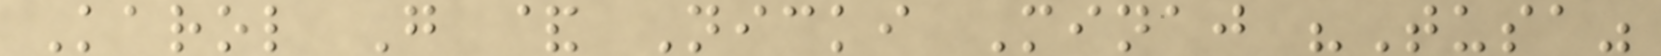Karol G & Nicki Minaj "Tusa"
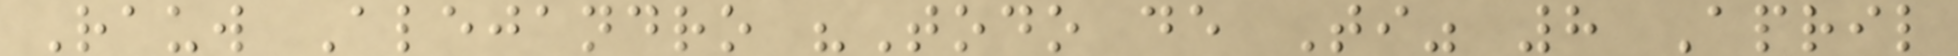Rauw Alejandro "Todo de Ti" 8 April
